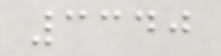3340
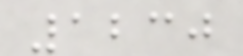1230
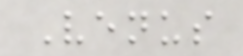Venus
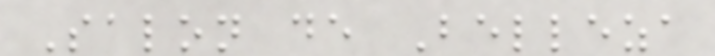Salon de Belleza
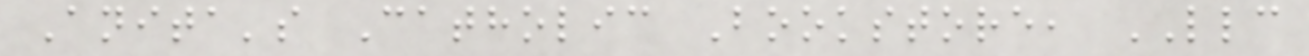Anita's Catholic Bookstore, LLC
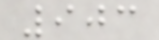903
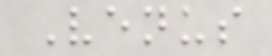Venus
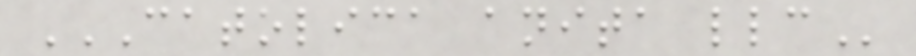CATOLICA ANITA LLC
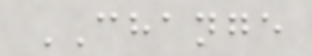CHANGE
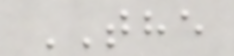THE
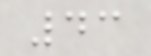43
